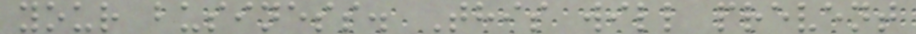your business. This will prevent
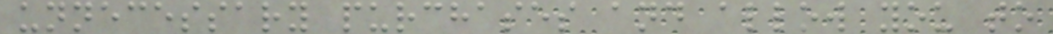unnecessary purchases and allow you to
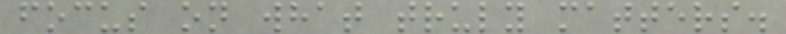focus on what truly matters.
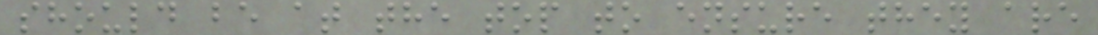should be at the top to ensure they are
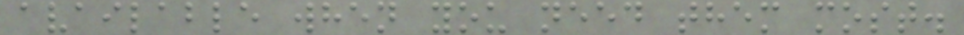available when you need them most.
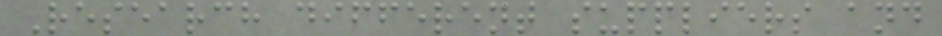Research different suppliers and
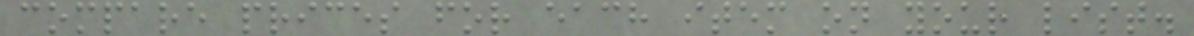compare prices for each item on your list.
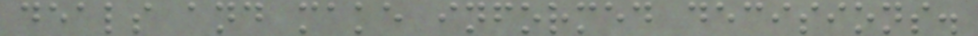deals and make informed decisions.
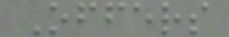Offers
